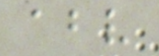above
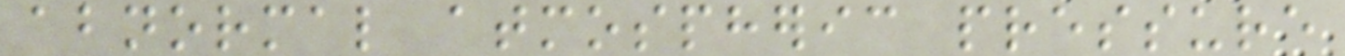abnormal atmospheric pressure
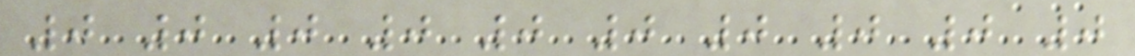0 0 0 0 0 0 0 0 0 0
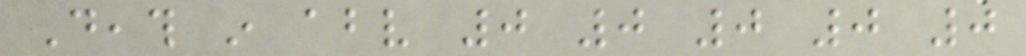Death in above 0 0 0 0 0
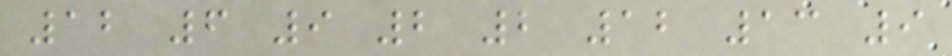12 6 9 2 2 12 13 9
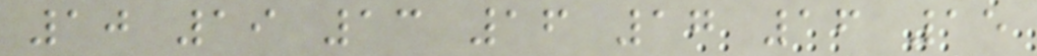10 19 13 16 17 16 15
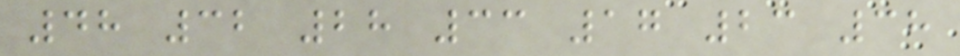48 32 28 33 17 23 38
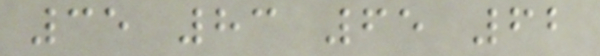35 83 65 62
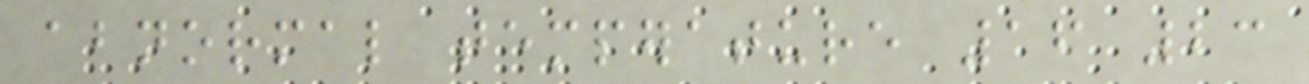abnormal temperature 16 23
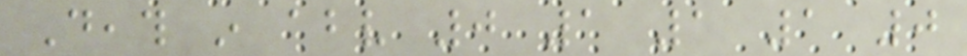Death in above 0 1 1 1 0
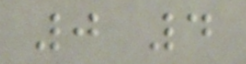0 4
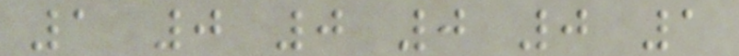1 0 0 0 0 1
